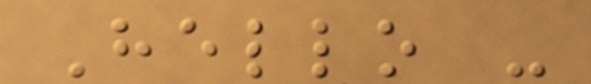Hello -
